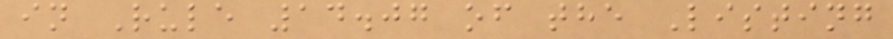in Rule 14.07 of the Listing
